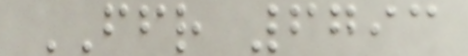FFR 6793
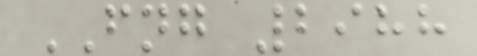FNG 2988
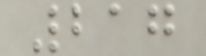217
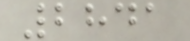2841
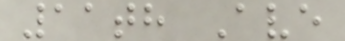11th Ave
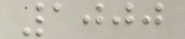1000
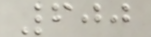600
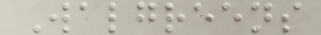Walgreens
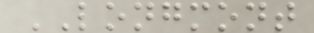LONGMONT
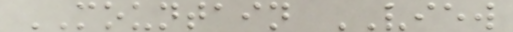MOUNTAIN VIEW
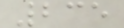235
